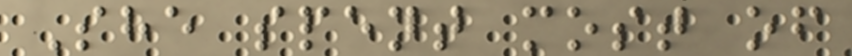She spent most of
